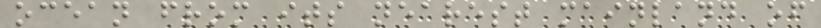ocean from its nearest mainland of
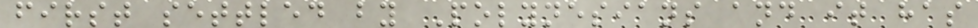first settled by Polynesians and it has
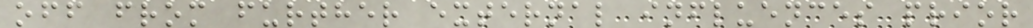off from further external influences prior
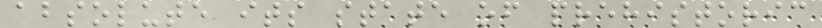absolute its state of prehistoric
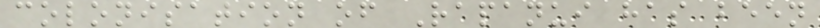colonisation of Rapanui has been
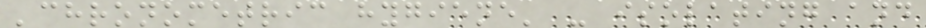'chronometric hygiene' - isolating and
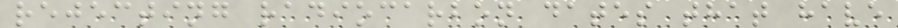rejecting radiocarbon dates that have
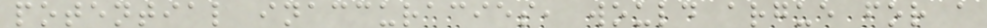potential inaccuracies, would argue for a
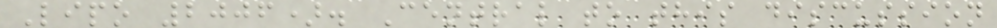Lipo 2006). Central to this discussion
